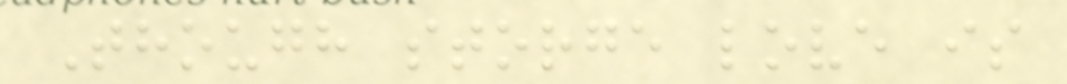Though storge love is
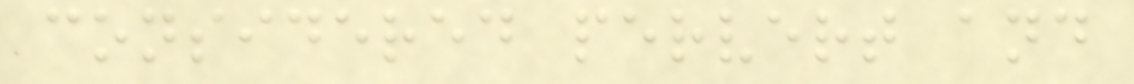considered pervert and
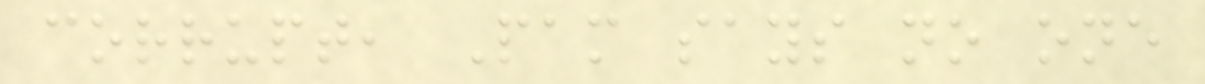corrupt, Pam says no one
